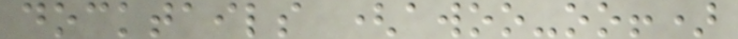docktails (awoo-oo!)
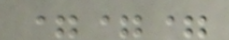===
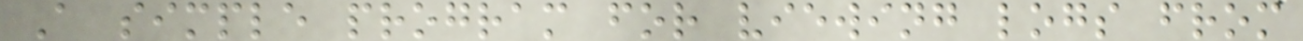A simple program for viewing logs from
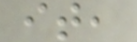it,
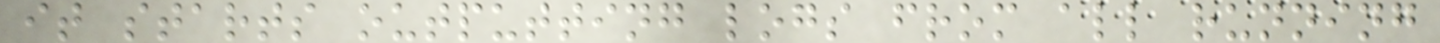it starts outputting logs from all running
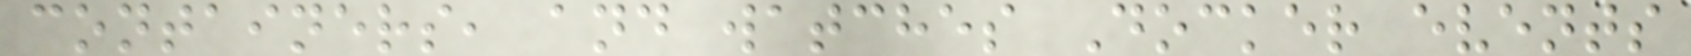containers, and watches Docker events
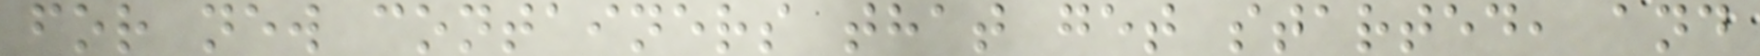for new containers that get started, and
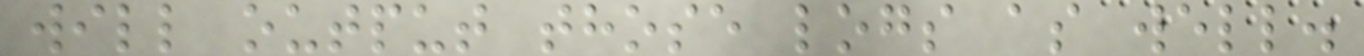will output those logs as well.
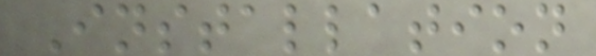Installation
